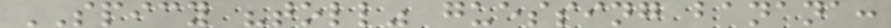SPICY "toll" guessing banana:
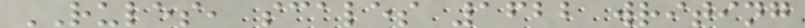RULES, scales 1622 writing
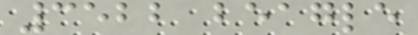3522 beagle
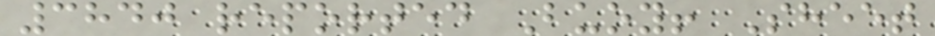3840 reported Buoy! Sheet
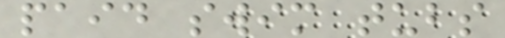paid swim tubs
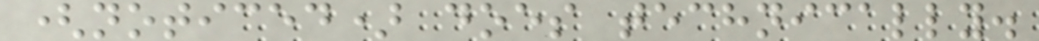(noticed) does technically.
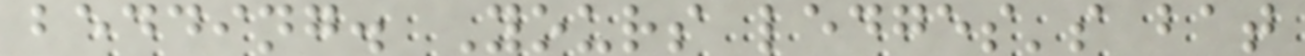bedding. Yours ledges's bat
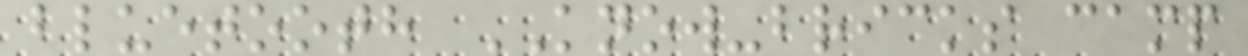bluetooth KNOW-bricks camp
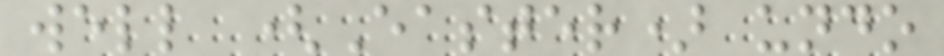well (Easter) undo
